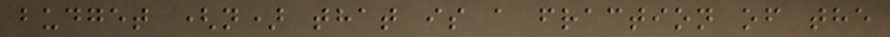budget (n) that is a fraction of the
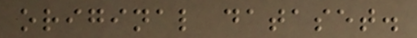original dataset.
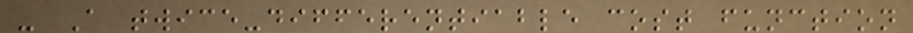- A twice-differentiable cost function
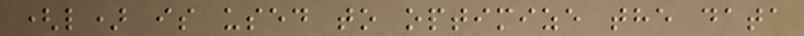(l) is used to optimize the data
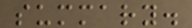summary.
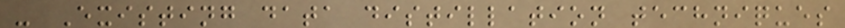- Existing data distillation techniques
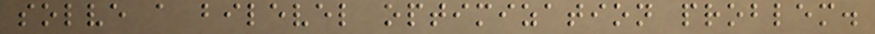solve a bilevel optimization problem.
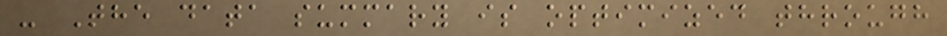- The data summary is optimized through
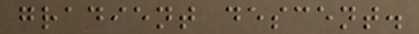gradient descent.
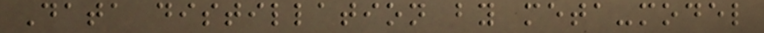Data distillation by meta-model
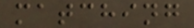matching
